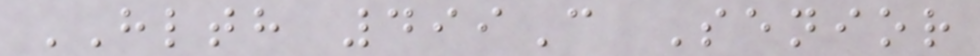HLTH 499C Senior
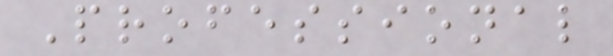Professional
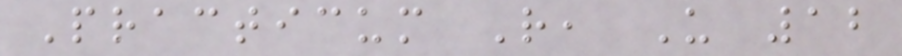Practicum R, U 12
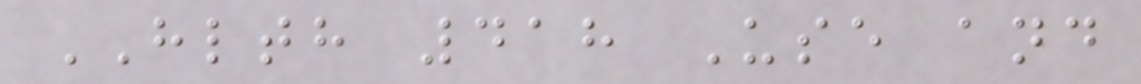HLTH 418 Use and
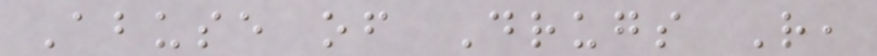Abuse of Drugs R,
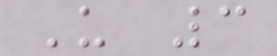U 3
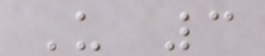U 3
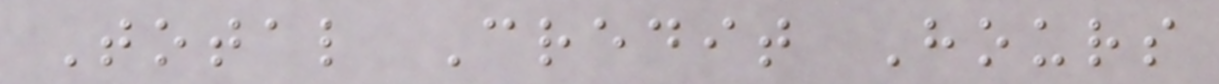Total Credit Hours
